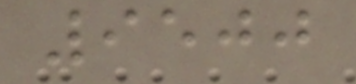9500
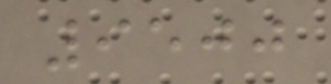9500
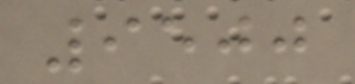9500
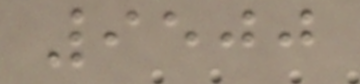9500
